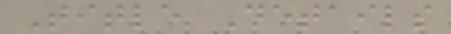Title Details
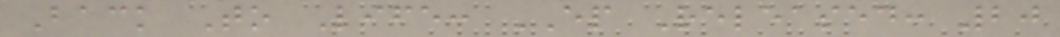Back To Life: EP Released: 20
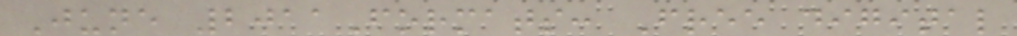June 2011Formats: Free digital
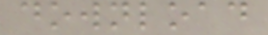download
